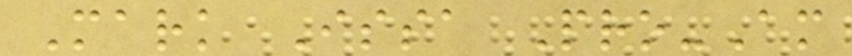Mark Issa Pro-Am
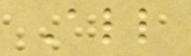All
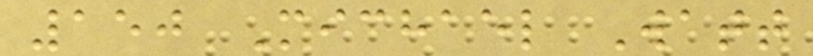150 Michael Watt
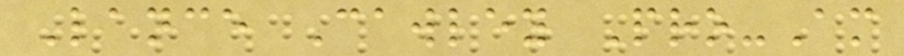Lance Cawley Pro-Am
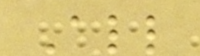All
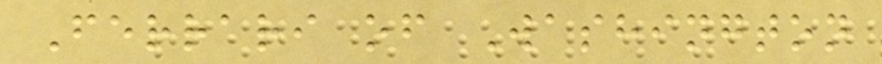Ferrari of Washington
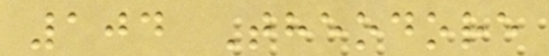104 Theodore
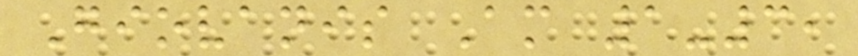Giovanis Am 1-3,
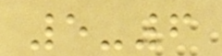5-6
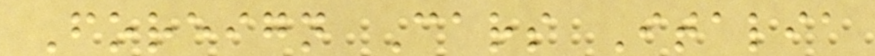Foreign Cars Italia
